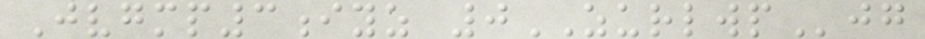Jvgmp3iyz 0ZURLWPjg
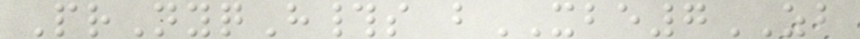PrNyqH#s bXBE7ZB
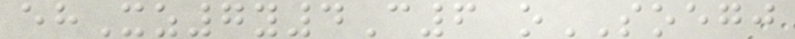ehXz7y4C6 oSOEGJ
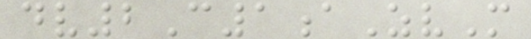dv2C1aZvM
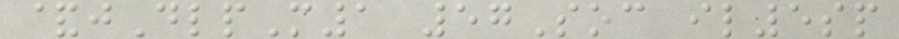&jDlpM1 57Soc il5sp
